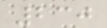230
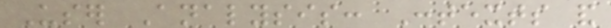User Analysis: Contexts and
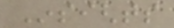Insights
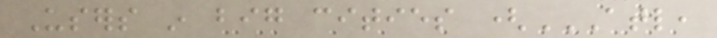Users in big cities (ATL,
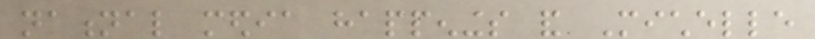national media happenings and Michelle
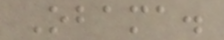Obama.
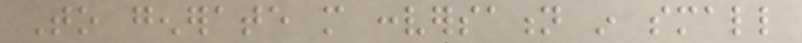To generate more conversation in small
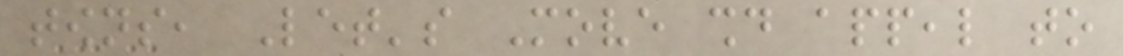towns, Let's Move should appeal to
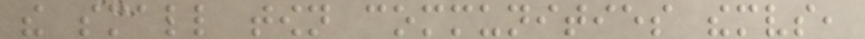the small town communities themselves,
